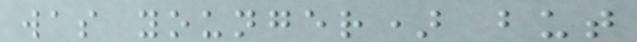was younger) but
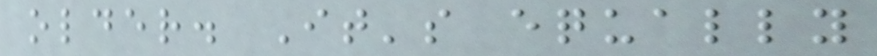older. It's equally
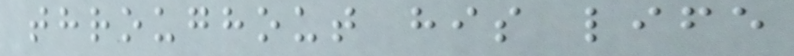throughout his life
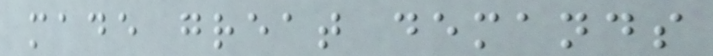made great demands
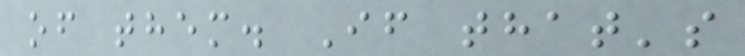of them. If that's
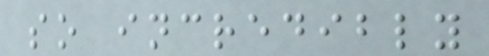so incredibly
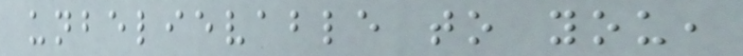unbelievable to you,
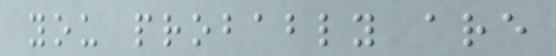you probably are
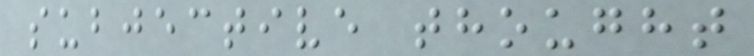subjective thought
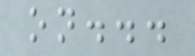on...
